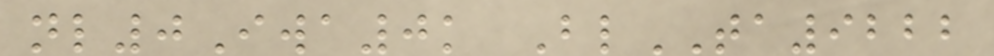nl0Iwa0k BlTA9222
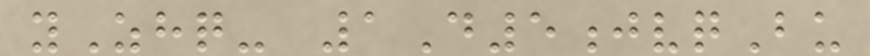yZhq- 1D5jvqBu
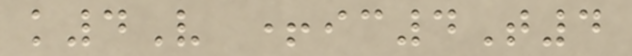k4V +ic4T4
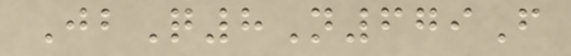JbQ8N679F
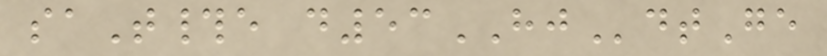saT#e d53HJdtGe
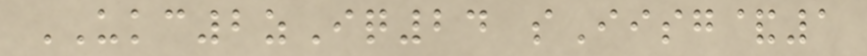UKC2zIq24 sIisg&1
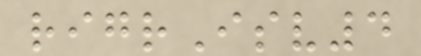rigrIsv4
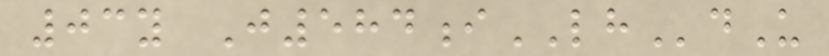03y J584iLHdU
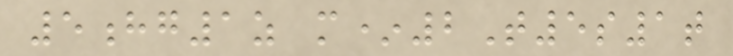5hg1z m*2T5s1t
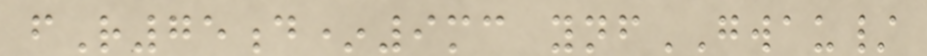fR75d*9mc ynfGWAU/
